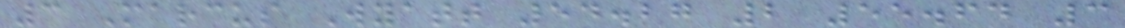3 Marcus Wyatt 54.27 2 55.64 3
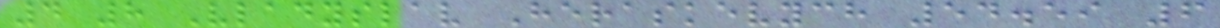4 8 Vladyslav Heraskevych 54.59 6
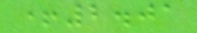+2.01
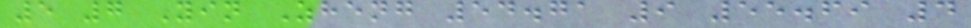5 7 Yin Zheng 54.71 9 55.69 4
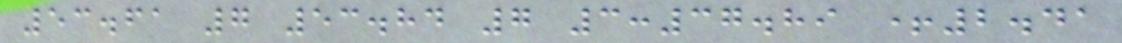53.61 7 53.84 7 3:37.89 +2.41
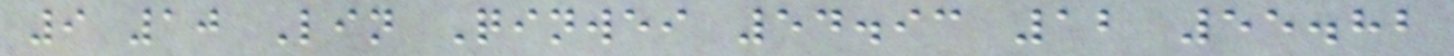9 10 Lin Qinwei 54.93 12 55.82
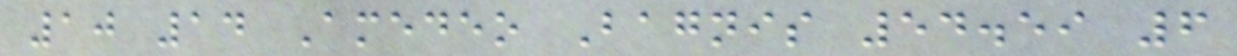10 14 Amedeo Bagnis 54.59 6
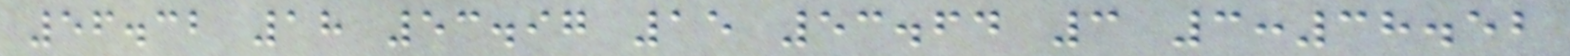56.32 18 53.97 15 53.64 3 3:38.52
